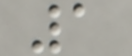1
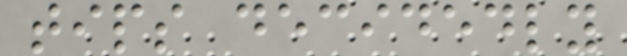tips decidedly
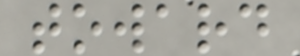toward
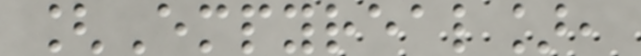[Empyreal],
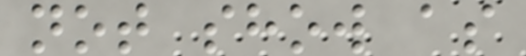not show as
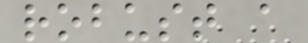robust a
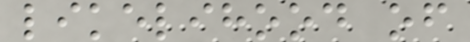likelihood of
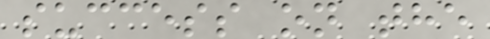success on the
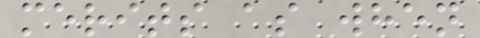merits as when
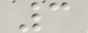3
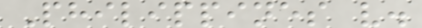Philippines v.
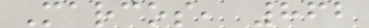Marcos, 862
